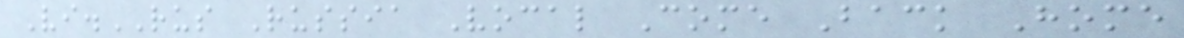Vi.RUS Russia Vocal Come Back Home
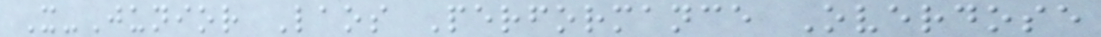X-Junior Laos Performance Overdose
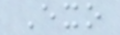Exo
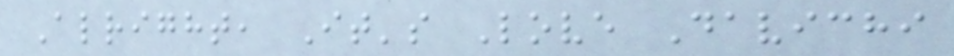Alright, It's Love Davichi
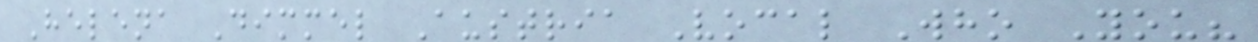Helena Dimmel Austria Vocal Who You?
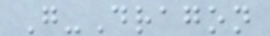G-Dragon
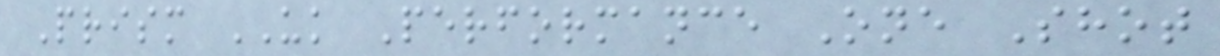Prism UK Performance One Shot
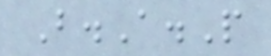B.A.P
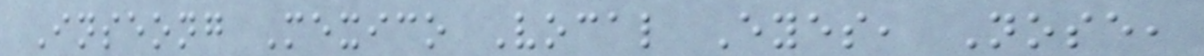Inseong Mexico Vocal Eyes, Nose,
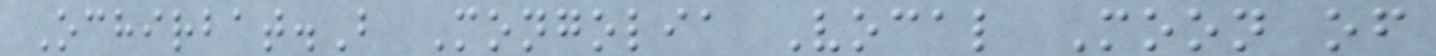Ochirbat.B Mongolia Vocal Moon of
